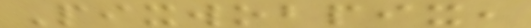Pixwobpix,
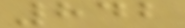842
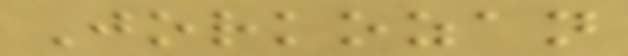Jorkozan
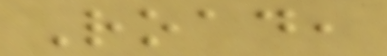Road,
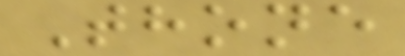Thone
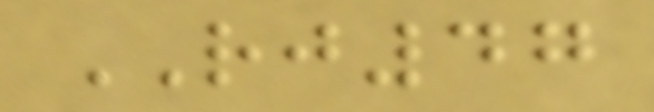RJ47
